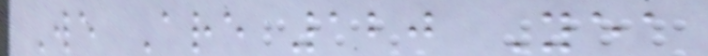We Are 120 Yea
